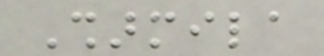Sharmila
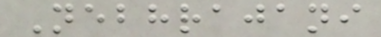Nebhrajani
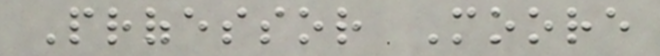Professor Moore
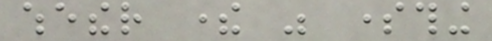whether there was something
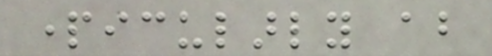particularly about
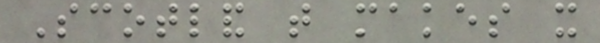Scotland that makes it
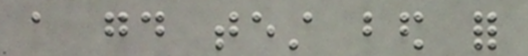a good test bed for
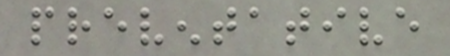preventative
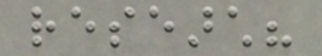research?
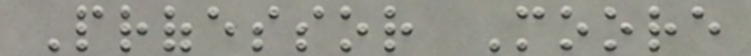Professor Moore
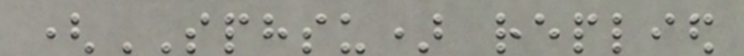(SPHSU) replied
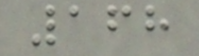168
